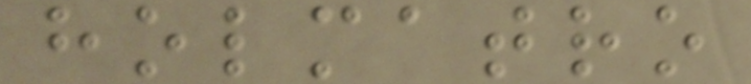holmatro
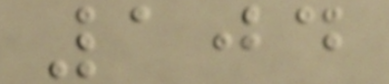104
